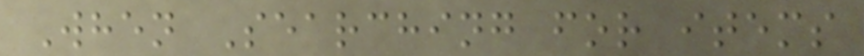When Searching for items
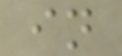in
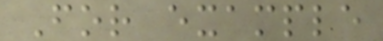For example
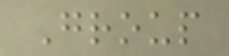Group
